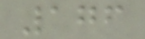176
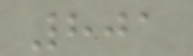801
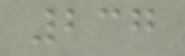237
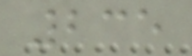235
